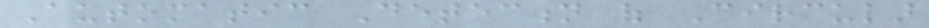Automatic Detection of Circular
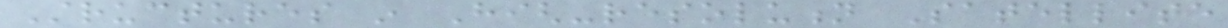Structures in High-resolution Satellite
